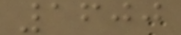1600
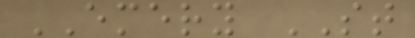EMERY ST
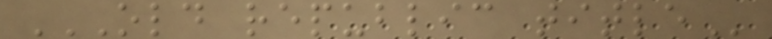OLD REPUBLIC TITLE
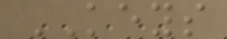KEYS
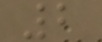2
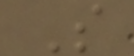S
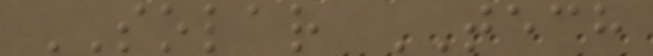SOLAR TECH
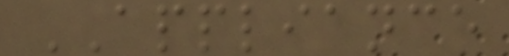APPLIANCE
